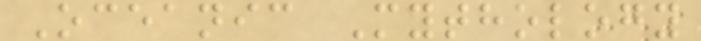Oceanic Mythology
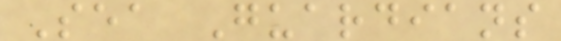Sea Guardians
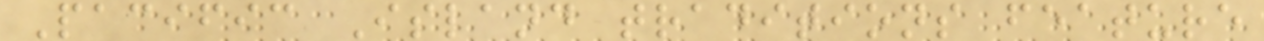Pacific Island traditions feature
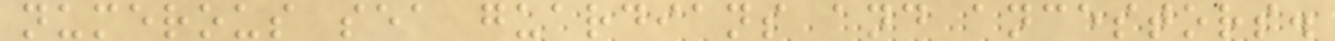numerous sea guardians and ancestors.
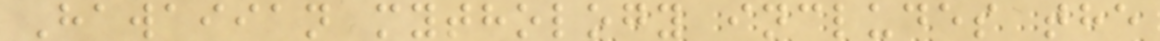Hawaiian mythology includes the
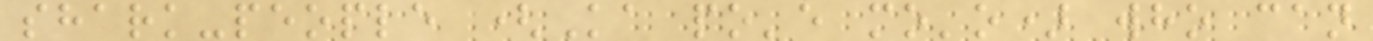shark-people (Ka po'e mo'o) who can
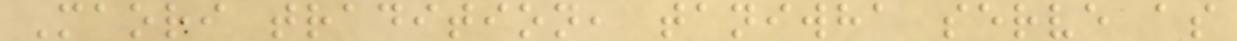Maori tradition, taniwha serve as
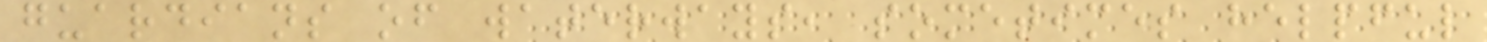guardians of waterways, sometimes helpful
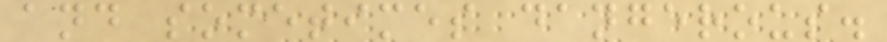and sometimes dangerous.
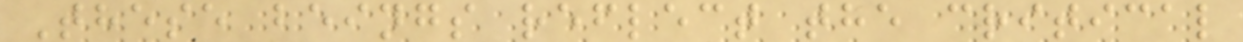These beings reflect the critical
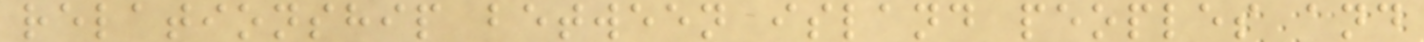relationship between island peoples and
